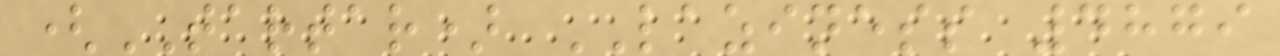(TARTAR) LAZINESS 4879
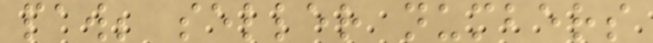paw; seller numbers
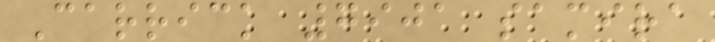Carrick 7901 samira
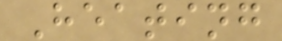Heating
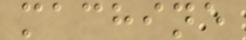machine
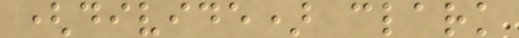(divide) clark
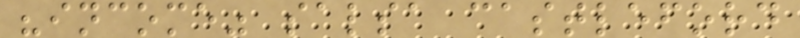"income" salsa castleford
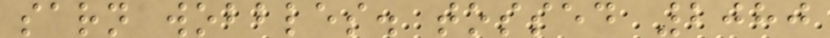sarn wobbles. tossed 2080
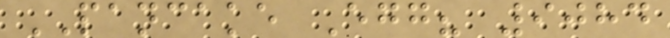PANCAKE Egg? 9084
